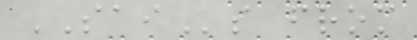SAIs from
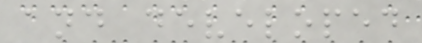and developed
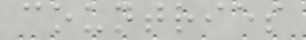countries
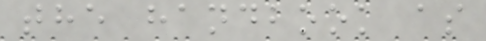the handbook as
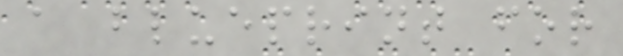a blueprint for
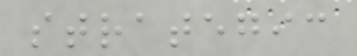strategic
